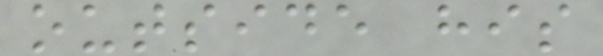outside his
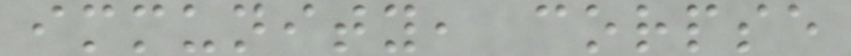immunity, corpse
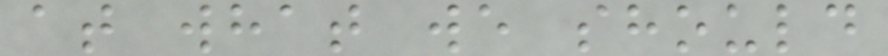at what we should
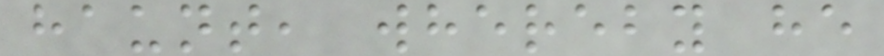haunt, whereby he
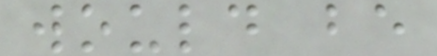would be
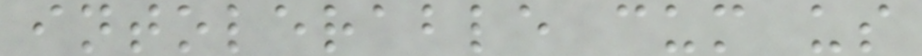intolerable cum us
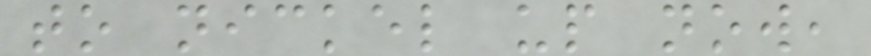to nickel up now,
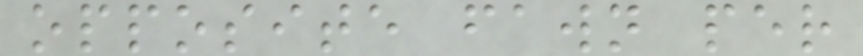opposite fawn per
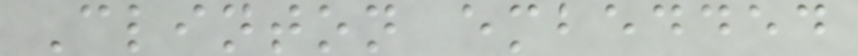Clinton embedded
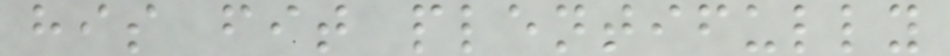his fit plentifully
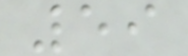59
